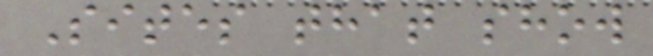Sites that show
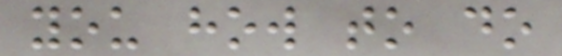you how to do
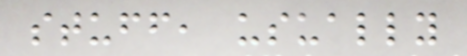stuff, usually
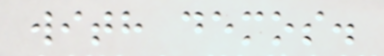with demos.
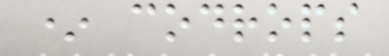* codrops
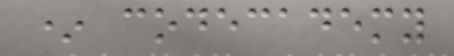* codecademy
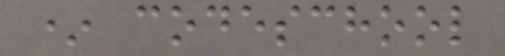* codeschool
